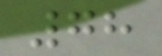78
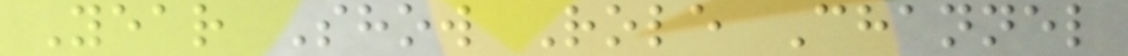Year Show Role Channel
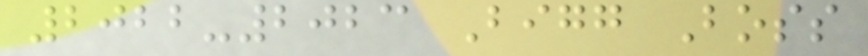2022-2023 Bigg Boss
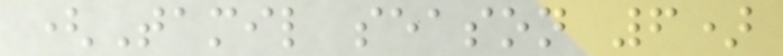(Tamil season 6)
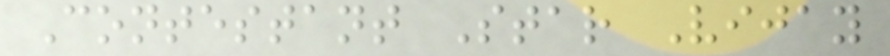Contestant Star Vijay
